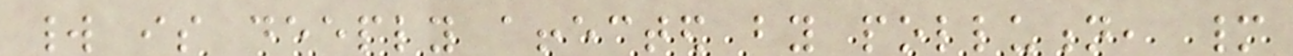world is deeply affected by pollution, many
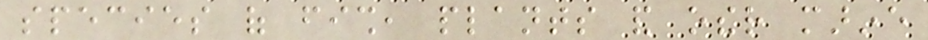species of fish, plants and other marine
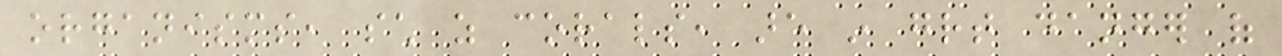organisms, such as corals, are in great danger of
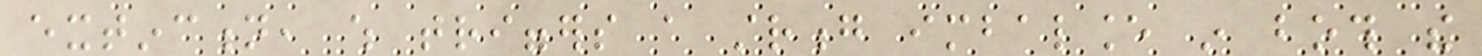extinction, which triggers a strong imbalance in both the
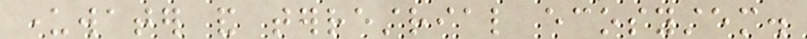underwater and terrestrial ecosystem.
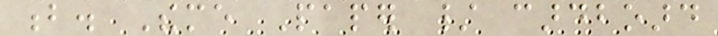b. Theme Paper / cardboard
